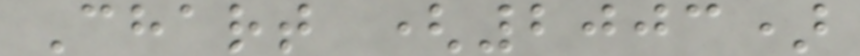Chart (2003)
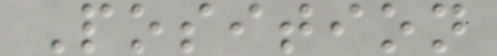Position
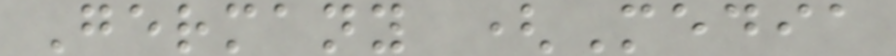Germany (Media
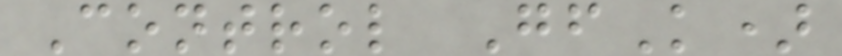Control GfK)
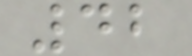42
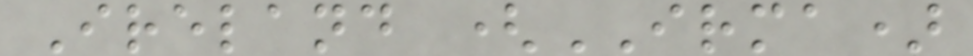Ireland (IRMA)
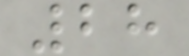28
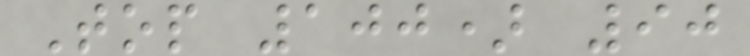Top 100) 90
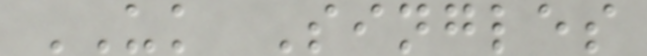UK Singles
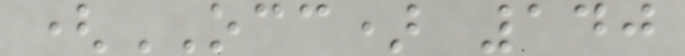(OCC) 140
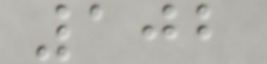102
